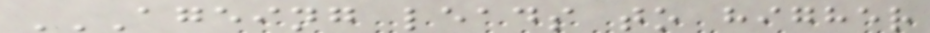AGEING LEADS TO HIGHER
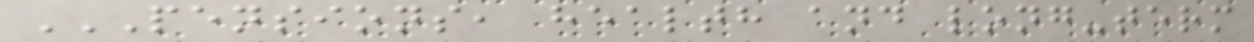PENSIONS, HEALTH AND LONG-TERM
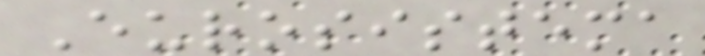Eurosistema
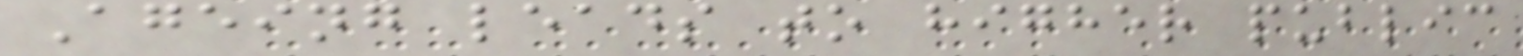Ageing leads to higher public
